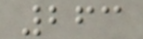263
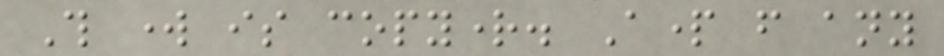This work is copyright. Apart from any
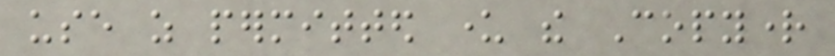use as permitted under the Copyright
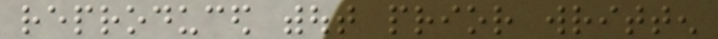reproduced without prior written
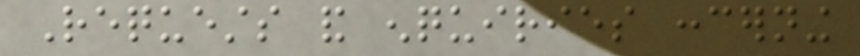Requests and enquiries concerning
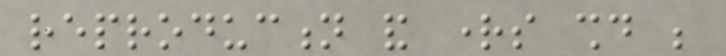reproduction and rights should be
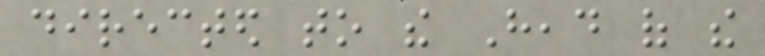directed to the Head of the
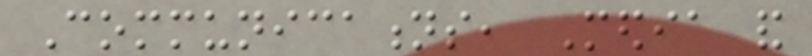Communications, Media and
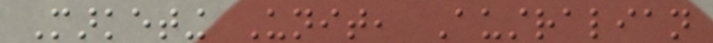Marketing Unit, Australian
